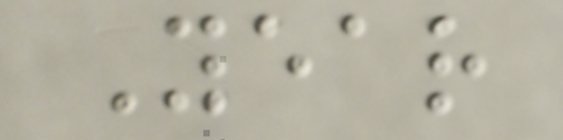Year
